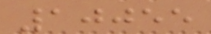10055
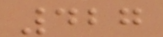427
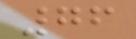76
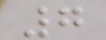7
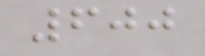600
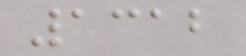1312
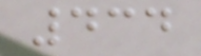434
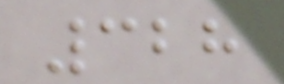328
